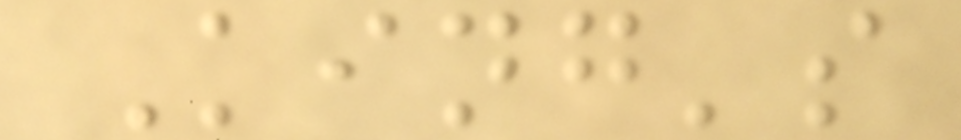King's
